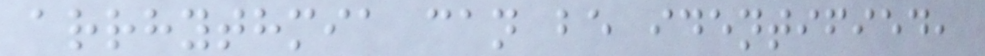arrhythmia can be identified,
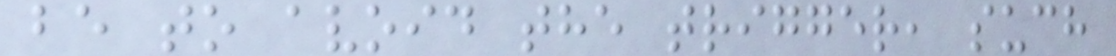be to avoid the trigger, such
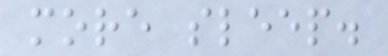more sleep.
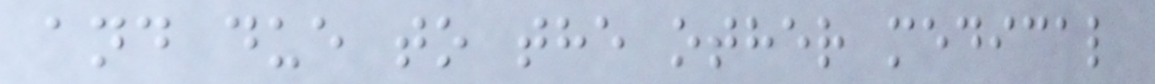and due to the other medical
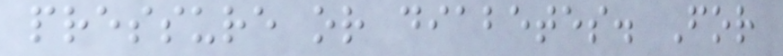pressure or diabetes. For
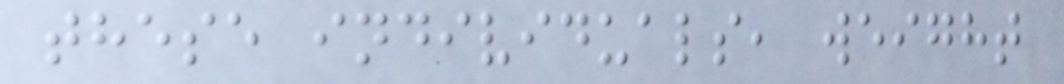these individuals, weight
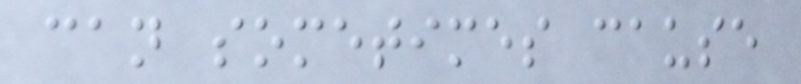can sometimes cause
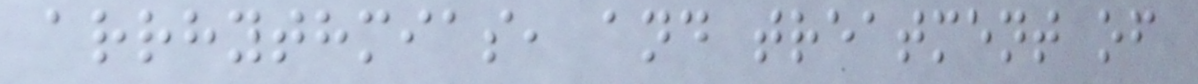arrhythmias, and treatment of
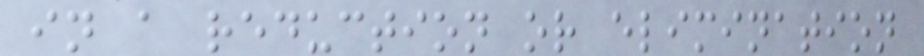in a reduction or elimination
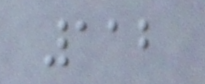112
